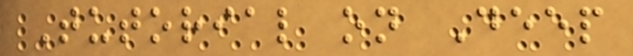Tutorial on Deep
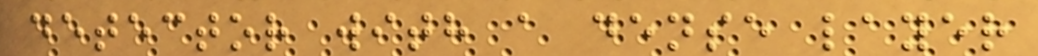detector with a dense layer
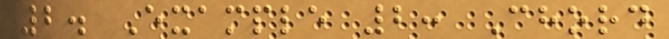2. Example 2: Chord
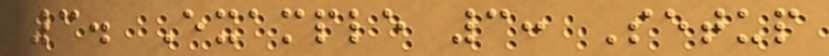3. Example 3: Setup
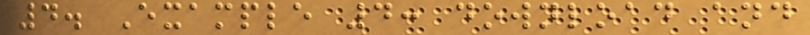4. Example 4: download and
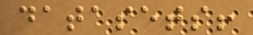datasets!
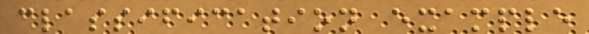classification example
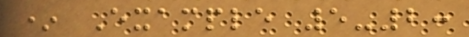* Example 5-2:
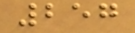257
